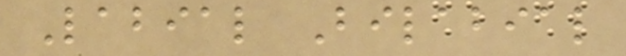Labial Bilabial
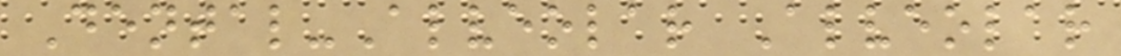Dental-Alveolar Alveolar
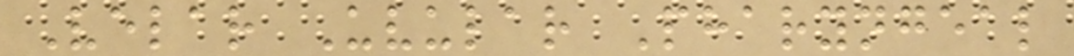Velar Uvular Pharyngeal
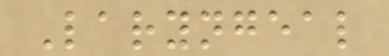Laryngeal
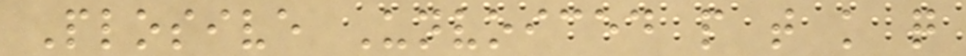Plosive Unvoiced p t k q
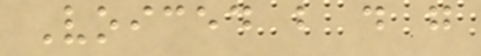Voiced b d g
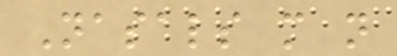Nasals m n
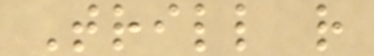Trill r
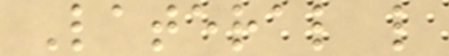Lateral l
